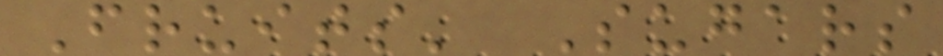Fruits' Sugars
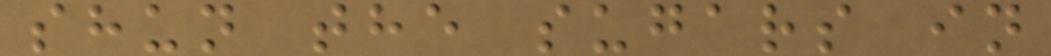shun the sugars in
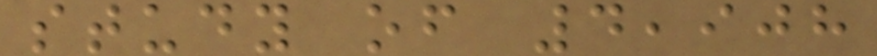study of 4,908
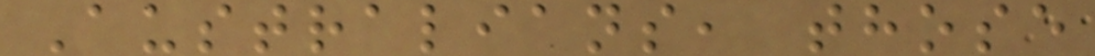Australians, those
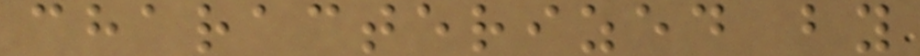characterized by
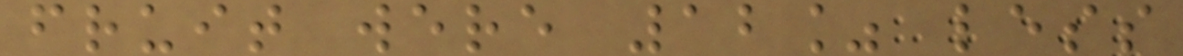fruit were 12% less
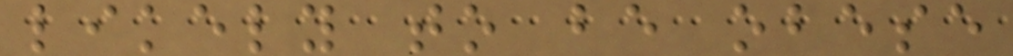likely to be obese
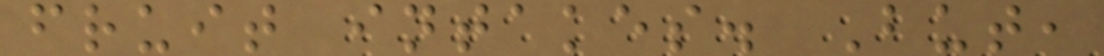fruit intakes. But,
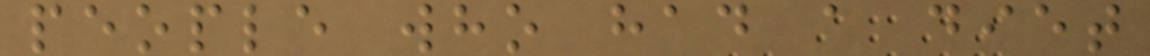people who had a diet
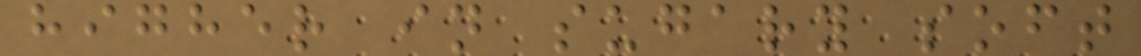higher in sugary soft
